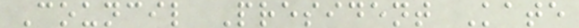Council President Kate
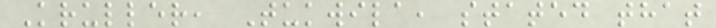Kruller, Tukwila, stated that
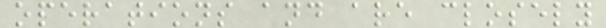operations and are closely
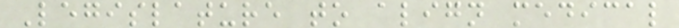Legislature to align medical
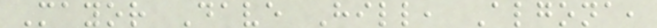Mayor Dave Hill, Algona,
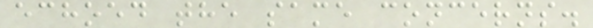echoed the same concerns.
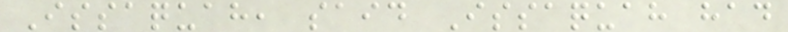Issaquah, said Issaquah had
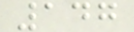147
